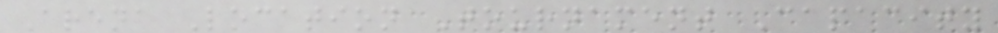Arena Location Tournament Capacity
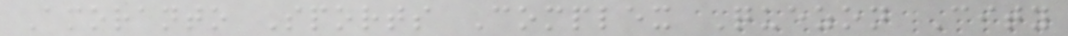Amoranto Sports Complex Quezon City
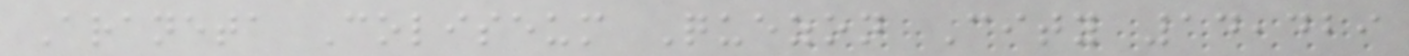Araneta Coliseum Quezon City 14,429
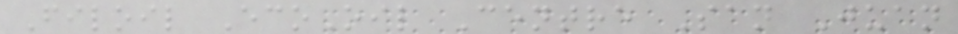Filoil EcoOil Centre San Juan
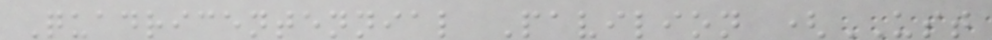Quadricentennial Pavilion (UST
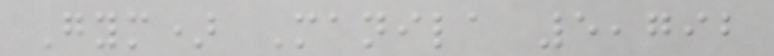Gym) Manila 5,792
